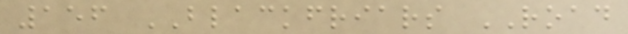156 BLACKFRIARS ROAD
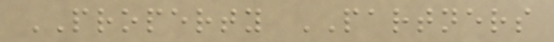PROPERTY PARTNERS
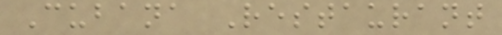Cubana Restaurant
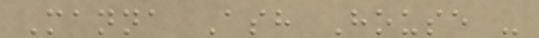Manna Ash House -
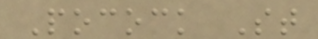Pocock St
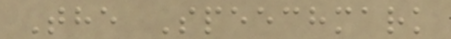The Speechmark
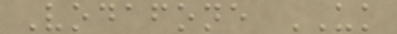Vodafone UK
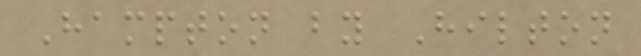Hampton by Hilton
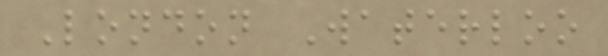London Waterloo
